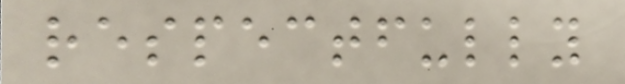respectfully
